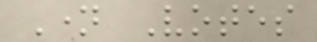Name Votes
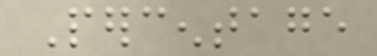Percentage
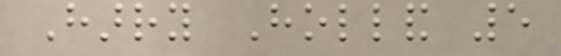Harry Holland 5
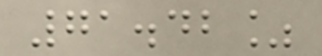71.42%
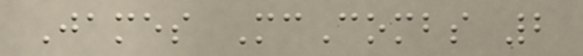James McCombs 2
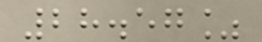28.57%
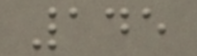145
